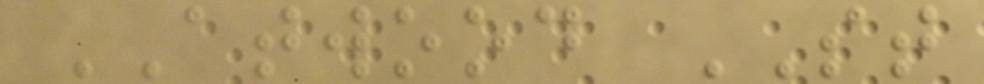ATWOOD ST
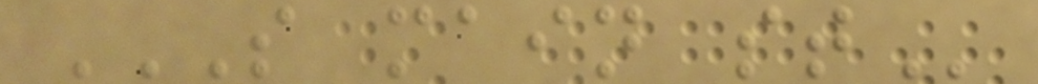S MAIN ST
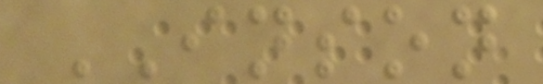INSON
